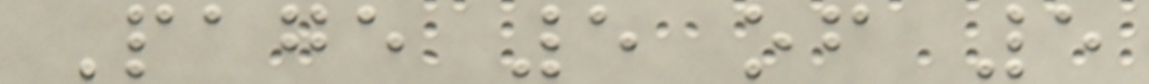Page 5 of 5
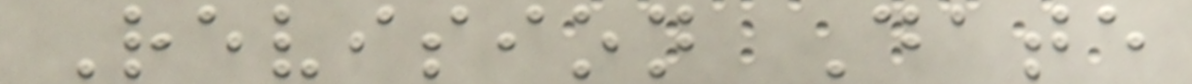Revision Date
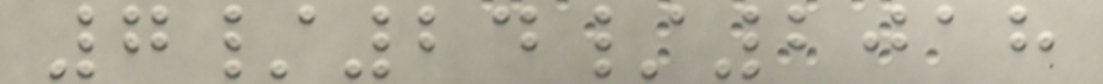7/24/2018
